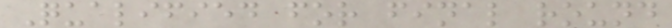Qualified for final round
